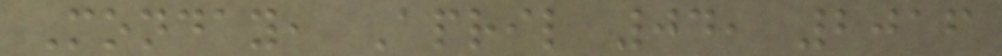Monday, April 04, 2016
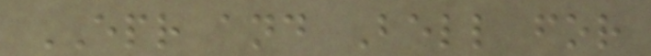EPR and Bell for
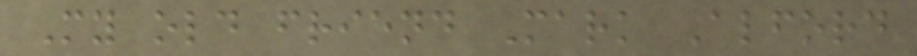My old friend Mark Alford
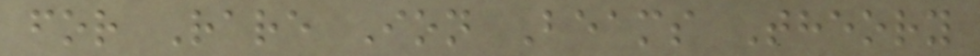for Rare Ion Beams Theory
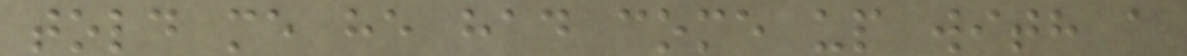told me he had come up with a
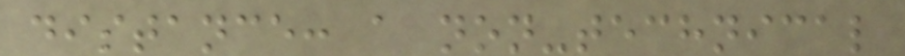distance: a non-technical
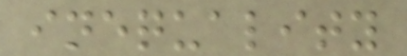inequality
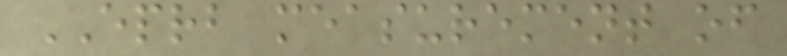EPRB measurement of
